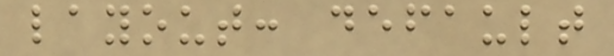layout: default
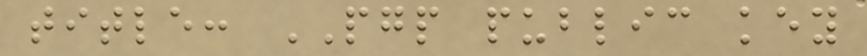title: PGP public key
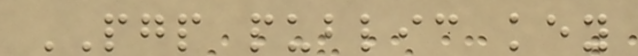PGP public key
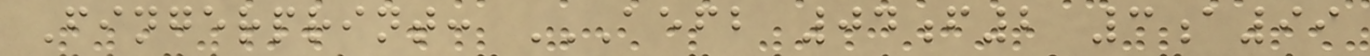Fingerprint: AEFB 04F2 3A99
